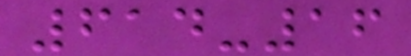614-16
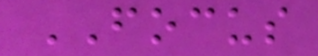FOCUS
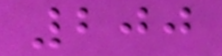200
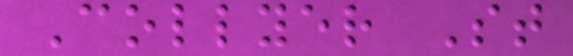Collyer St
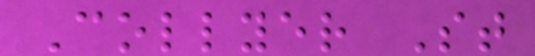Collyer St
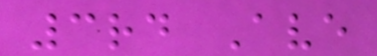3rd Ave
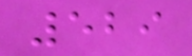529
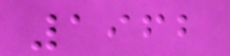1962
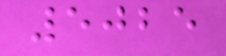5025
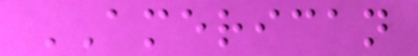AMERICAN
